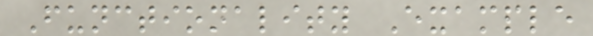Functionality Example
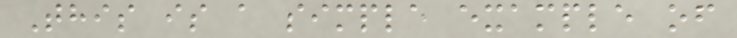This is a simple example of
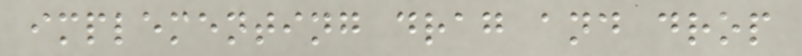implementing drag and drop
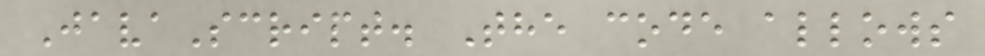JavaScript. The code allows
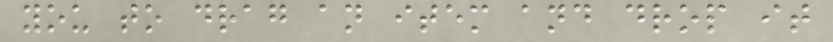you to drag an item and drop it
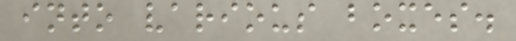into various boxes.
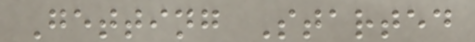Getting Started
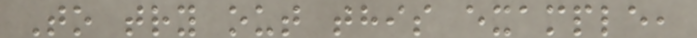To try out this example,
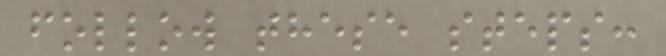follow these steps:
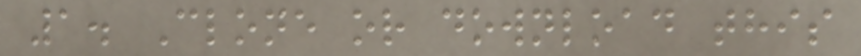1. Clone or download this
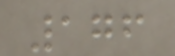176
